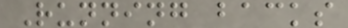Running backs
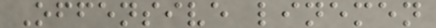Offensive linemen
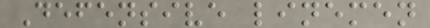Defensive linemen
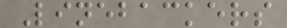Linebackers
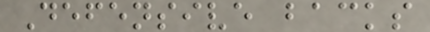Defensive backs
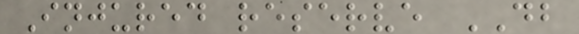Injured reserve DB
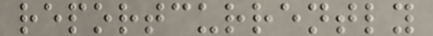reportcurrently
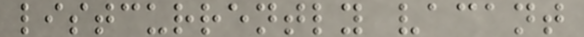listcurrently vacant
